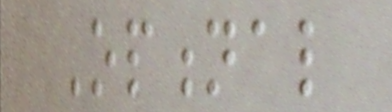Optional
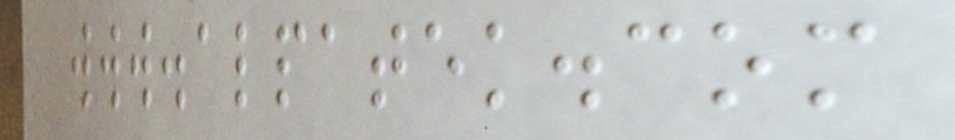www.alpatek.com
